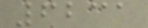6231
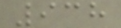938
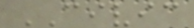CIVIC
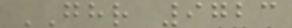GHR 9723
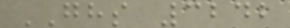GHS 3242
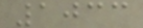1033
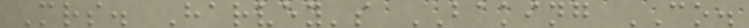Mrs. Harvey's BAKING CO.
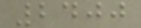2400
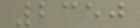2350
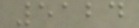5124
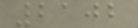2102
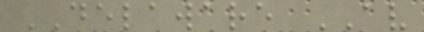DELAWARE AV
